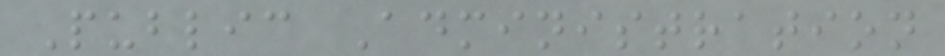Public Administration
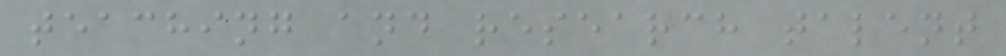teaching and research talent
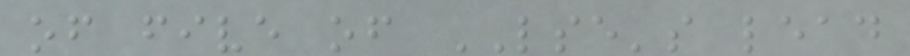of five of LSE's lead
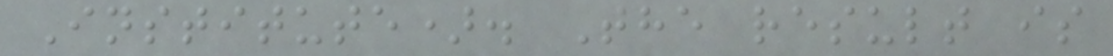Institute). The result is
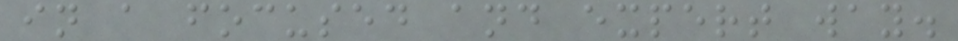in a focused and expert way.
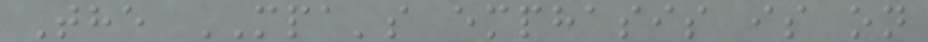The MPA's emphasis is on
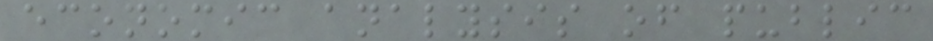economic analysis of public
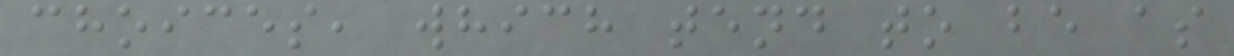choices, which tend to be as
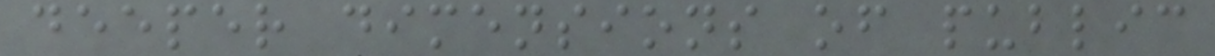deeper dimensions of public
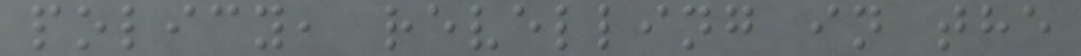policy, revelling in the
